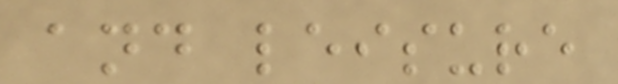and leisure
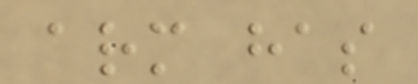arm has
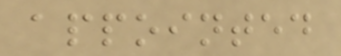appointed
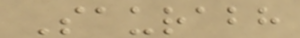Saurabh
